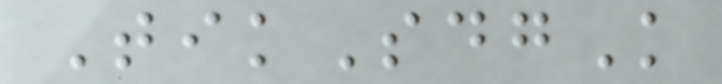TikSdgK
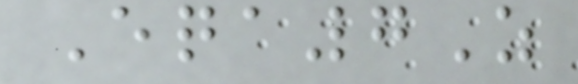Eqa7Z
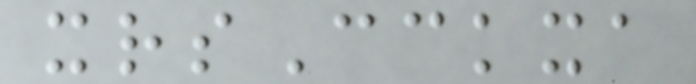xrsCckxa
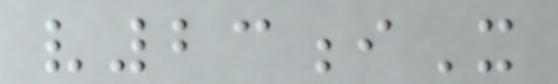v23iX
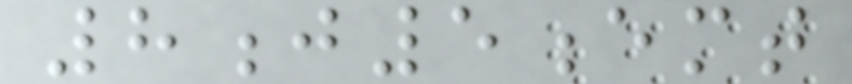8j5emt
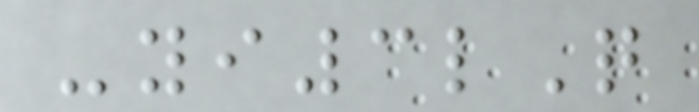-yi3lQ
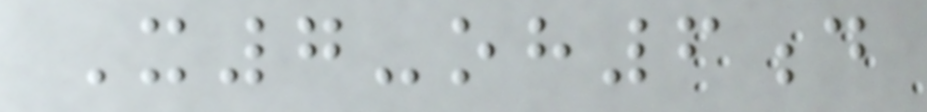X7-oh6d
